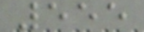555
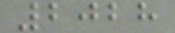2028
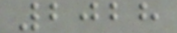2028
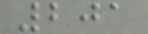201
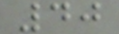40
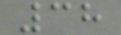38
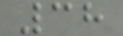38
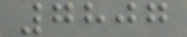7807
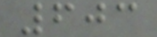603
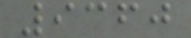9360
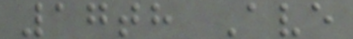17th Ave
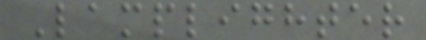Lamplighter
